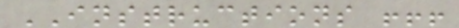INSTRUCTIONS !!!
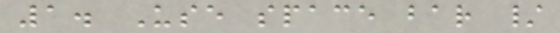1. Use space bar /
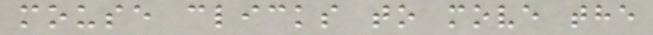mouse clicks to move the
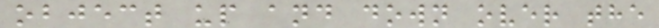object up and down over the
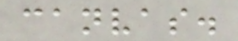canvas.
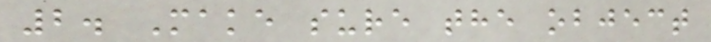2. Make sure the object
